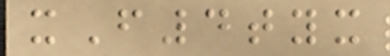xF4tyx
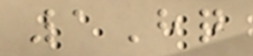1Hq
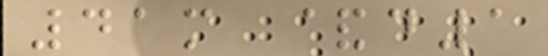41m &d1
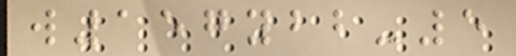w157ybb-5
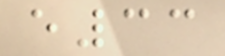e33
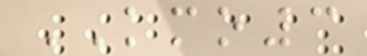KMO3
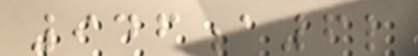946a6l
